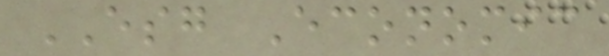ESG Economic
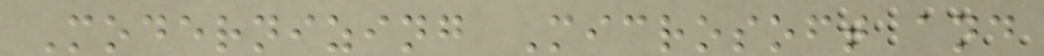Modernizing Microsoft and
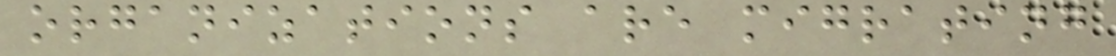organizations are migrating
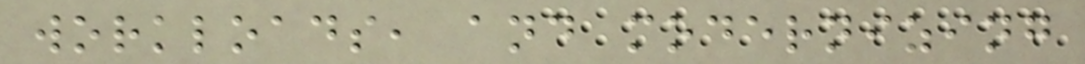workloads, and modernizing
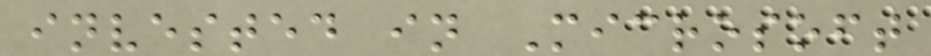invested in Microsoft
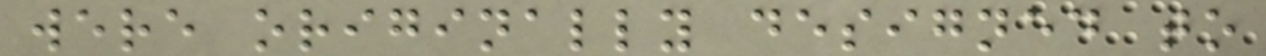were originally designed to
